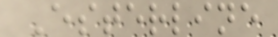Esterline
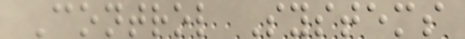Control Systems
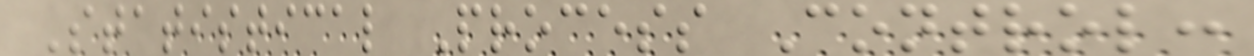Statistical Process Control:
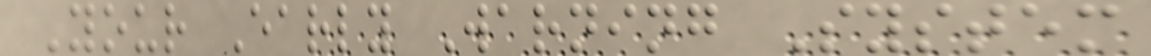Your Early Warning System
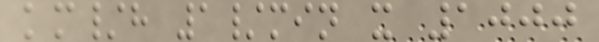km/h 1/min x 1000
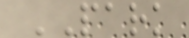PARK
